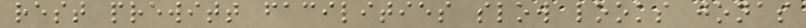rest prewitt facilities slow looks jonas
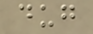dug
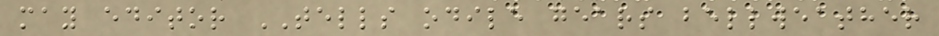may editor TELLS odile gears bellweather
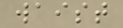waist
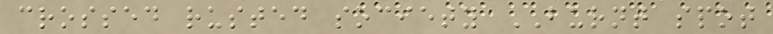crossed rusted society BURNT spot
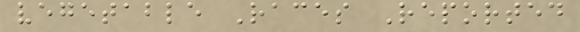vegetable Races Reported
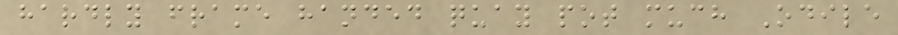hardly frame handed quay pot much Odile
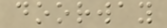doorway
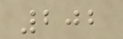202
